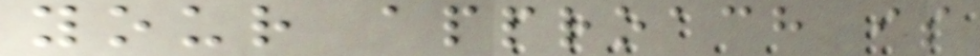your approach is
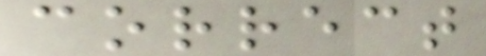correct
